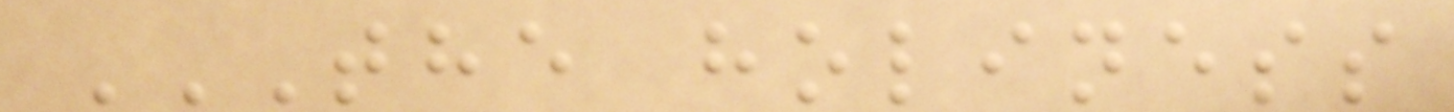THE HOLINESS
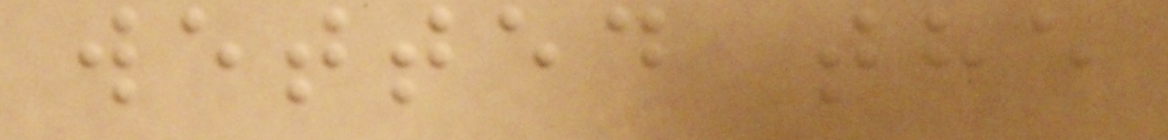wetted the
